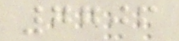7706
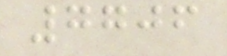7706
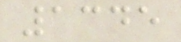1345
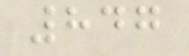847
